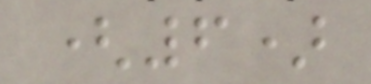(6)
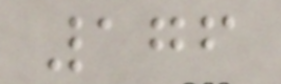176
